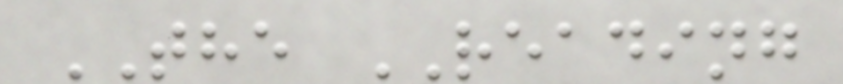THE READING
